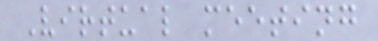Virtual meeting
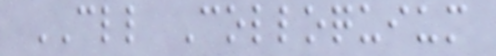CLL Colloquium
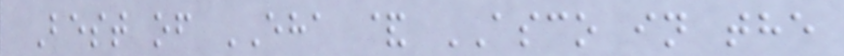Best of EHA & ASCO in the
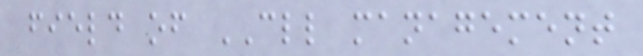field of CLL management
